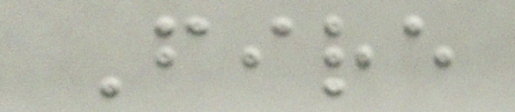Fire
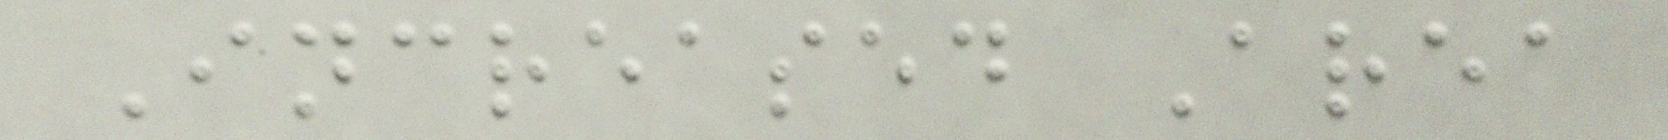Increased Area
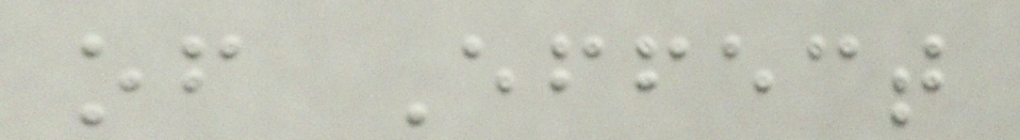of Effect
